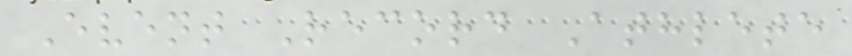Event Record Athlete
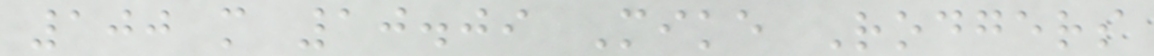100 m 10.09 Mike Rodgers
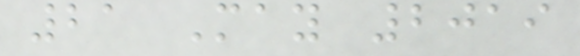21 May 2019
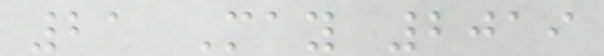21 May 2019
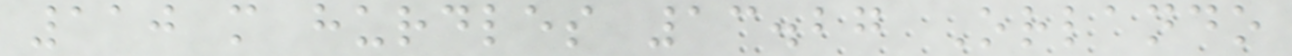110 m hurdles 13.27 Orlando
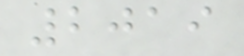2019
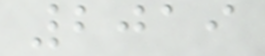2019
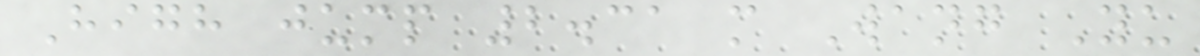High jump 2.31 m Wang Yu
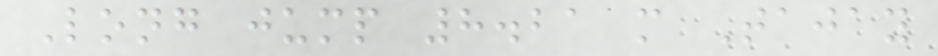Long jump 8.21 m Tajay
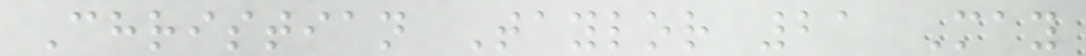Christian Taylor 21 May
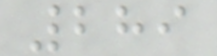289
